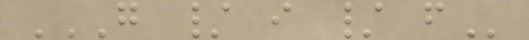G / I / F
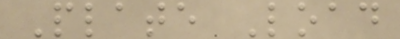Plate Load
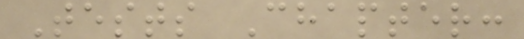Tests Chapter:
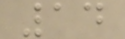14
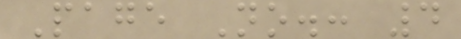Page No.: 4
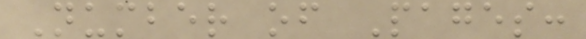Number of Pages:
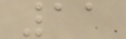11
